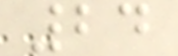24
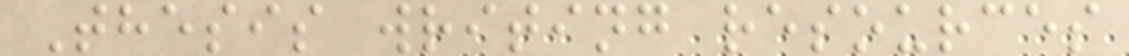Thesis writing resources
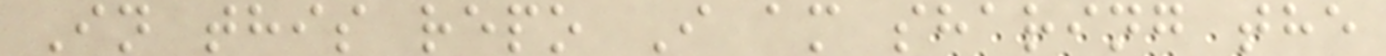In this repo I am sharing the
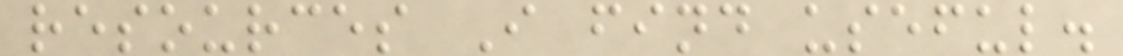resources I find useful.
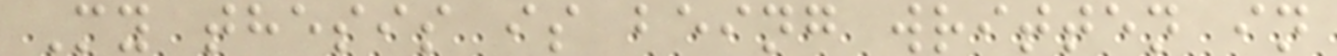My thesis is being written in
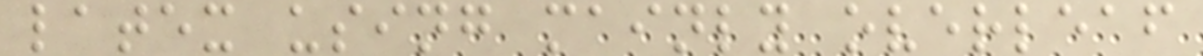latex using mainly overleaf
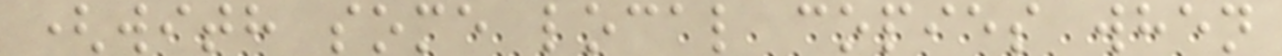(with some local copies when
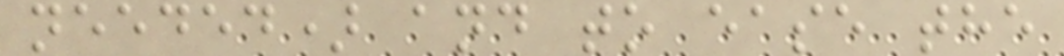needed) and to ease the
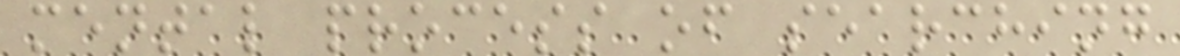mental process of searching
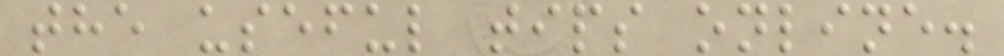the useful tips online.
